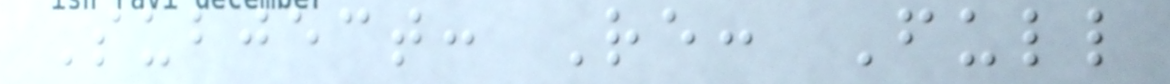Subject: Re: Full
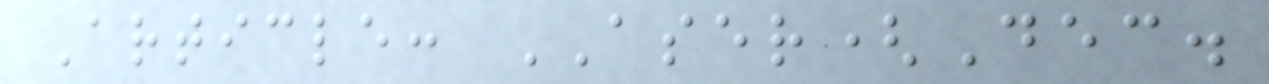Article: ASER(Dec.
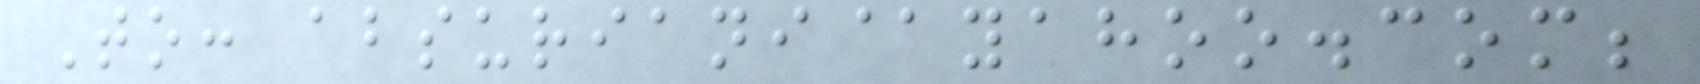To: absuriani@yahoo.com;
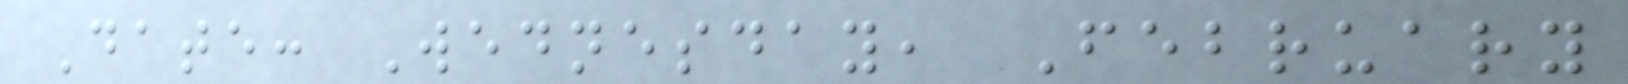Date: Wednesday, February
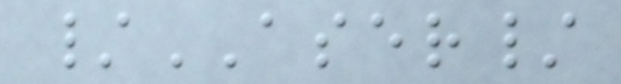/ASER/
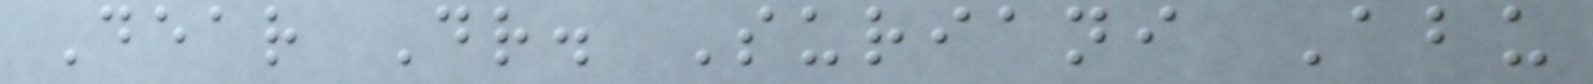Dear Dr. Suriani Abu
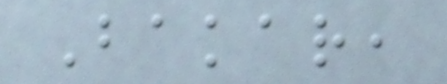Bakar,
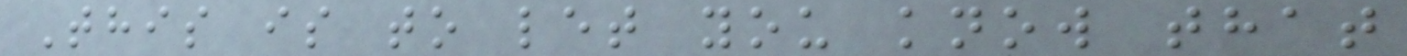This is to let you know that
